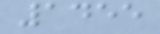1455
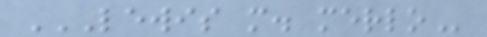LEWIS M. MERLO
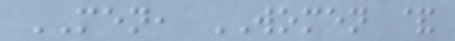MEN, WOMEN &
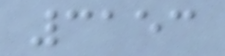3153
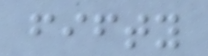fifty
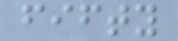fifty
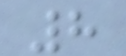8
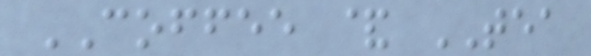COFFEE & TEA
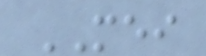MEI
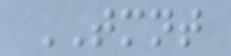TMNT
